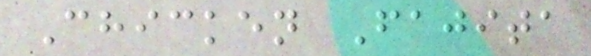Chicken Fajita
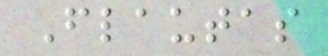Flautas
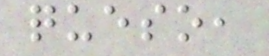queso,
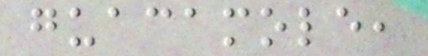guacamole,
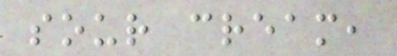sour cream,
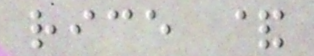rice &
